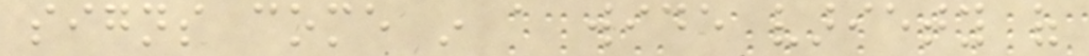signs come in a wide variety of
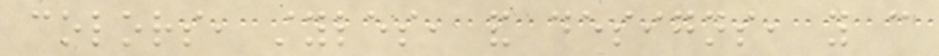colors, styles, and designs, you can
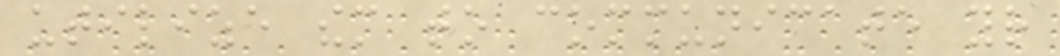utilize them to communicate your
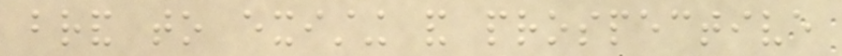brand to existing and prospective
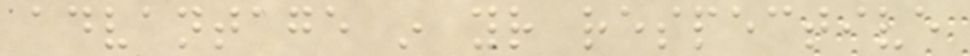advantage in your respective
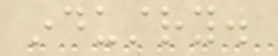industry.
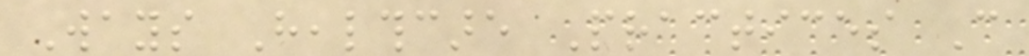Ways Healthcare Practices Can
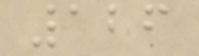126
